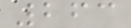263
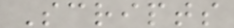Scripts
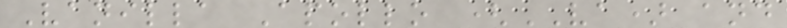Vanilla Apollo (VA) and
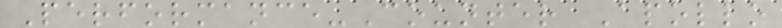Performance-Counter Apollo
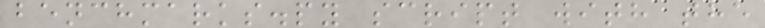benchmarks.py script with the
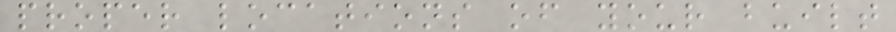proper locations of your built
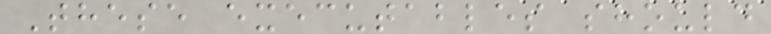These executables should
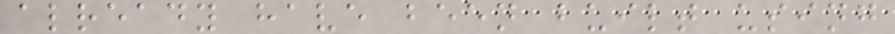already have been built using
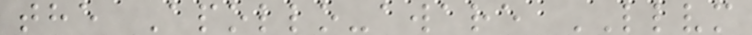the Apollo-aware LLVM
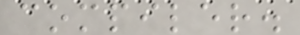compiler.
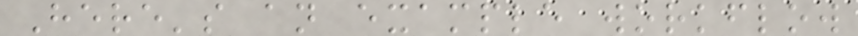Here's an example workflow
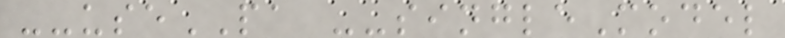--usePA --singleModel
